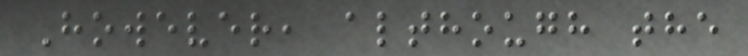However, although the
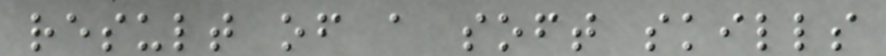result of a soft skills
